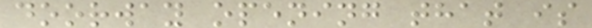doorway opening that is
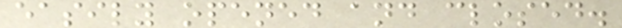easily opened and closed.
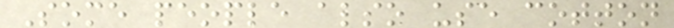Some people also use cotton
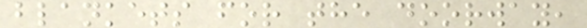blankets for the doorway,
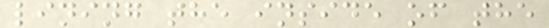lining the inside of the
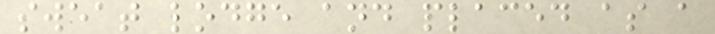sweat lodge and placed as a
